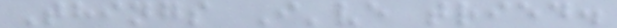Things I've tried.
